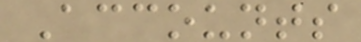Accounts
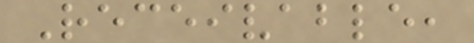Receivable,
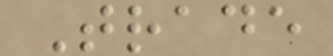Trade
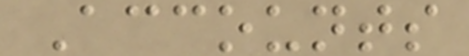Accounts
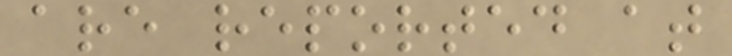are reported at
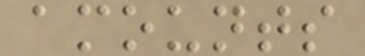amounts
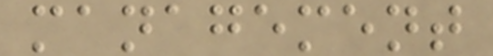management
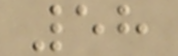58
